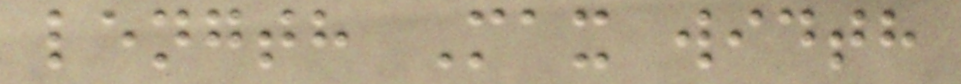length Max width
